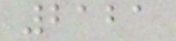2121
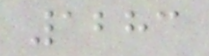1283
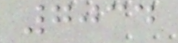7034
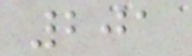201
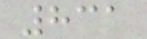831
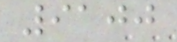9100
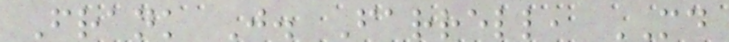Frank J. Farrell, MD
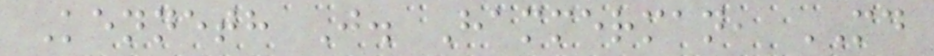Kenneth J. Hammerman, MD
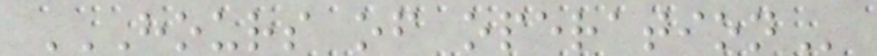HOURS OF OPERATION
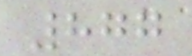877
